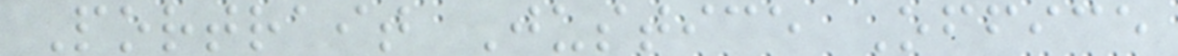Portrait Justice Office
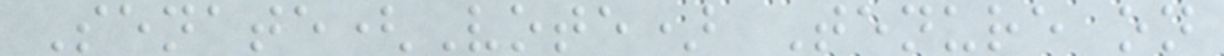Senate(Vote) Tenure on
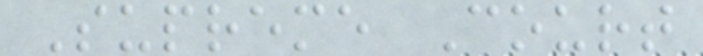Supreme Court
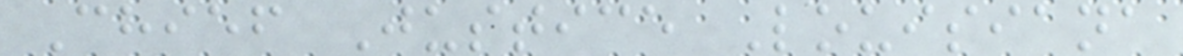Chief Justice Louisiana
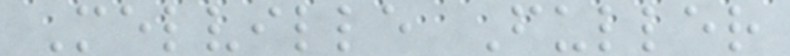Melville Fuller
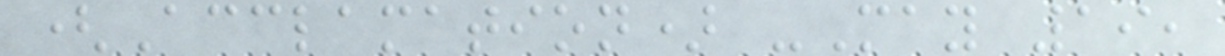(Acclamation) -May 19,
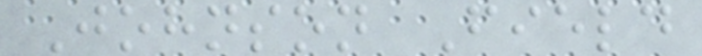Johnson Field
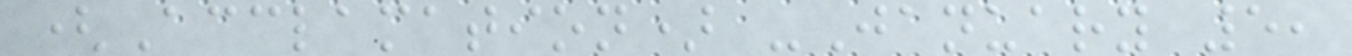(Acclamation) -January 5,
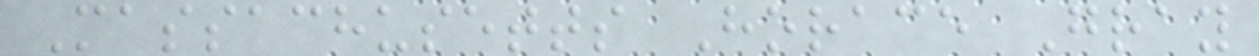Massachusetts Horace Gray
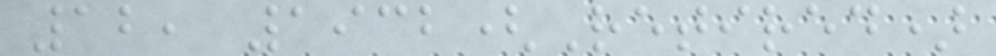12, 1932(Retired)
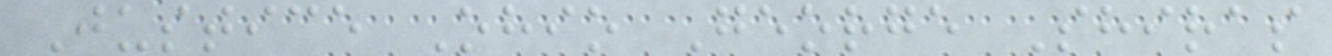Justice Ohio George Shiras
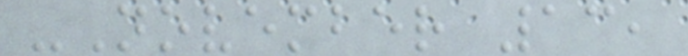-November 13,
